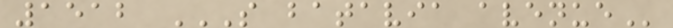1512 S BATAVIA AVENUE
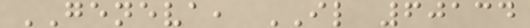GENEVA, IL 60134
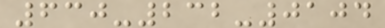630-232-0104
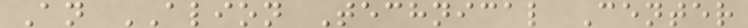An ALION Technical Center
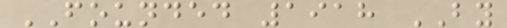FOUNDED 1918 BY
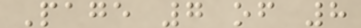Page 7 of 8
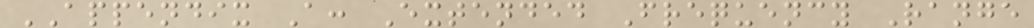APPENDIX A: Extended Frequency Range
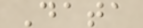Data
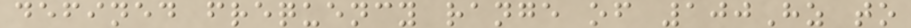defined frequency range of 100Hz to
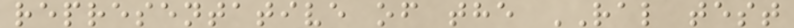representative of the RAL test
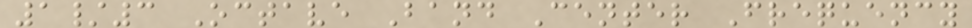1/3 Octave Band Center Frequency
